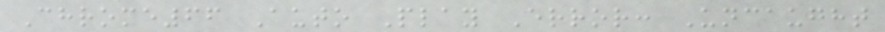Chrome66 Auto Play Error: Uncaught
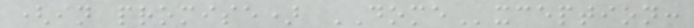(in promise) DOMException:
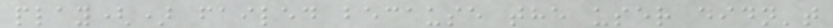play() failed because the user didn't
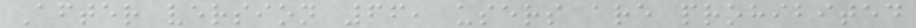After version 66, users are prohibited
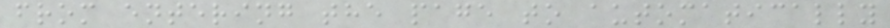from entering the page to automatically
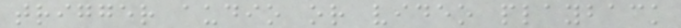trigger audio or video playback
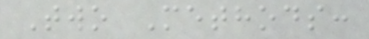Two Methods:
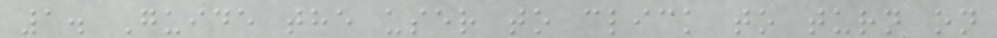1. Guide the user to click to turn on
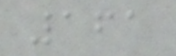161
